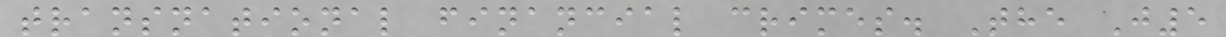transnational financial crimes. The J5
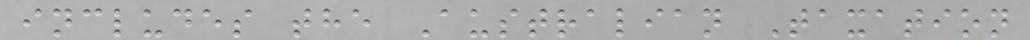includes the Australian Taxation
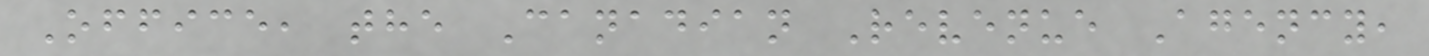Office, the Canadian Revenue Agency,
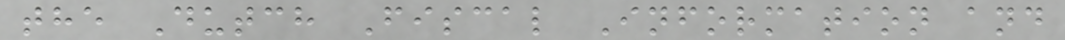the Dutch Fiscal Information and
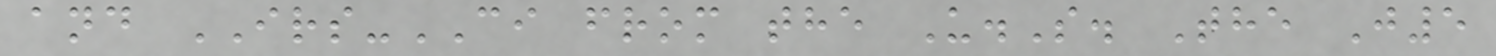and IRS-CI from the U.S. The J5
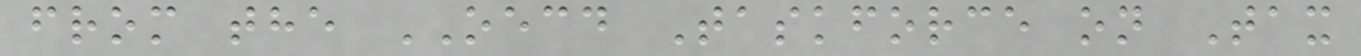from the OECD Taskforce on Tax
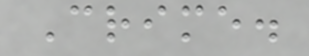Crime.
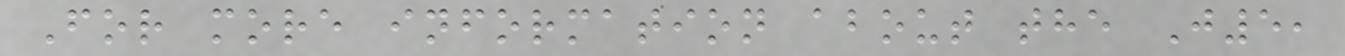For more information about the J5,
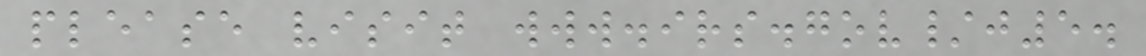please visit www.irs.gov/j5.
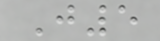J5
